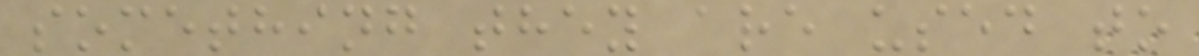something they are used to
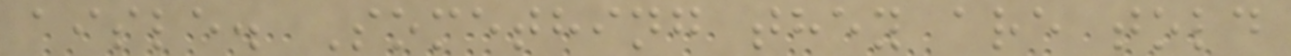aisle. Something they are told
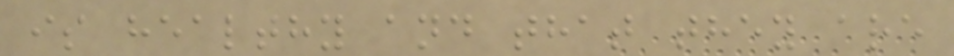is healthy and that they are
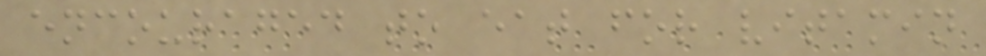encouraged to eat for vitamin
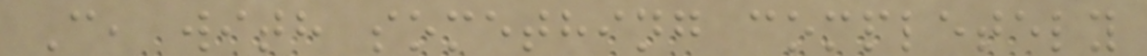C, with something completely
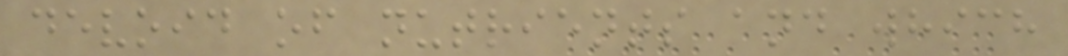devoid of nutrients and which
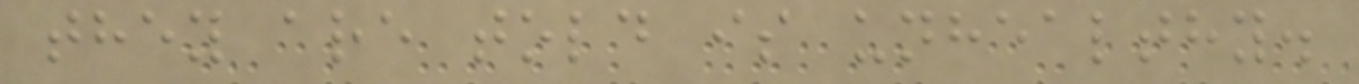they are told is unhealthy.
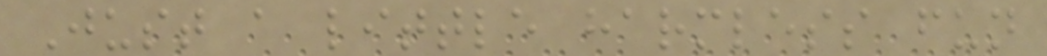Just a little harmless fun
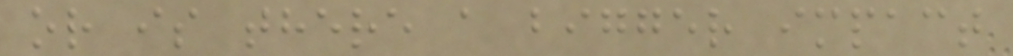or is there a bigger impact
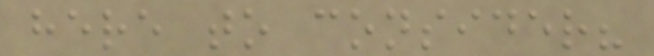here to consider?
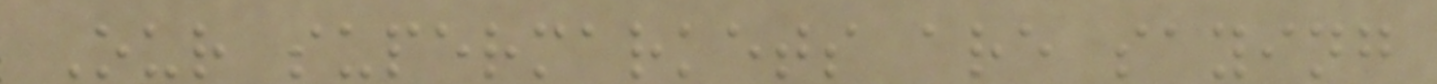Our supermarkets are saying
